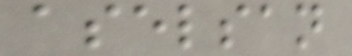aselsan
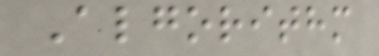Algorithm
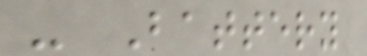- Battery
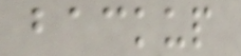backup
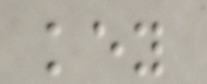key
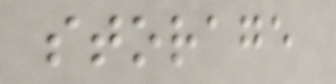storage
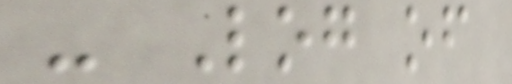- Log of
